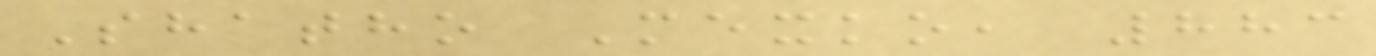Shatho Mexko, 883
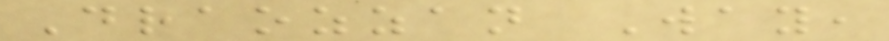Draozzan Way,
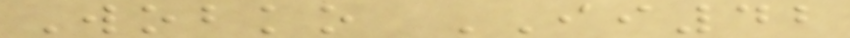Wobko II42
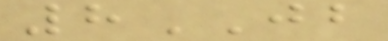8JB
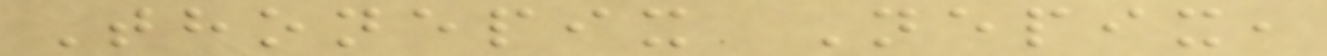Thonepix Nepix,
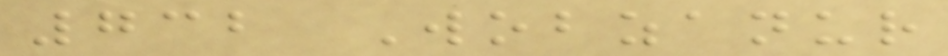732 Wobzanur
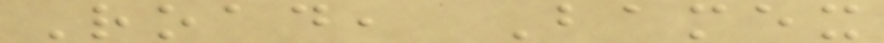Road, Bamex
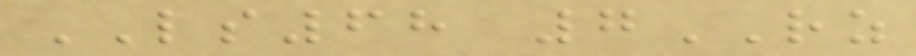LS68 7RZ
